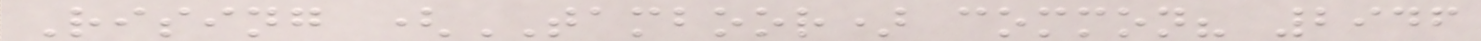Rising (TAMBOOR) common? 2946
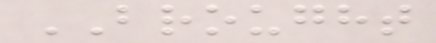BROUGHT
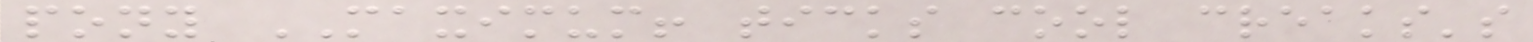pony MAXIMUM! ticks cool creaks's
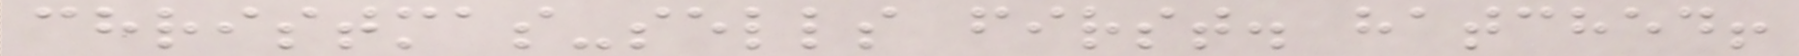christmas-sells first. hatched!
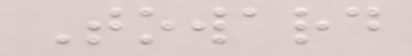Toward
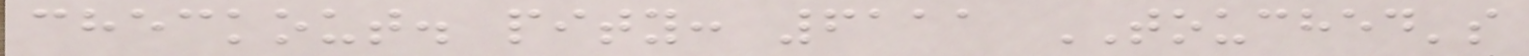checkout. pity: 6111 TOUCHED's
